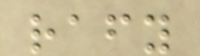rafy
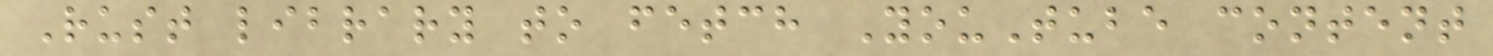Rust library to fetch YouTube content
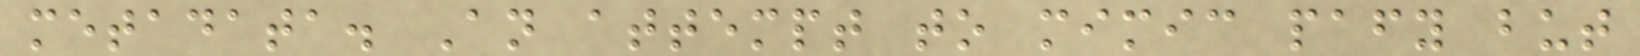metadata. An attempt to mimic pafy but
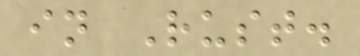in Rust.
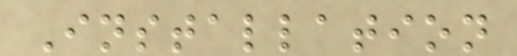Installation
